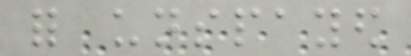for unspayed
